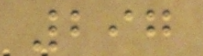297
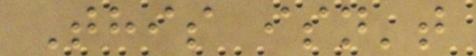This isn't
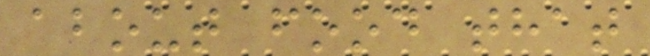about food that
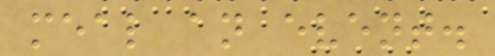meal an event.
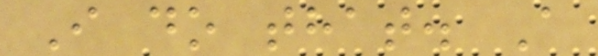I do that. A
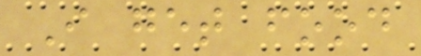I get food
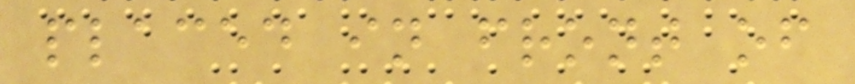placed in front of
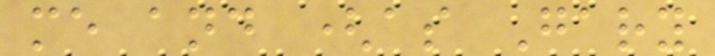me and (as Gary
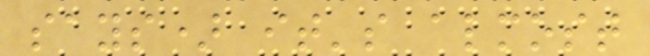says) it's almost
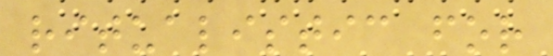ritualistic for
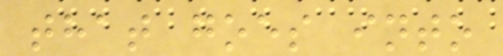that goes into
